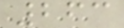263
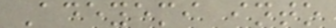Adeyemi into
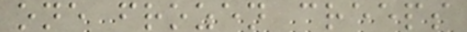one frozen creeps
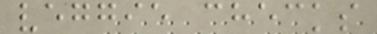veggie checks
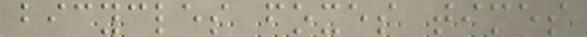bicycles foxes times
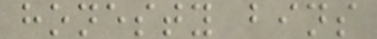honesty bins
